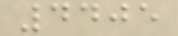4405
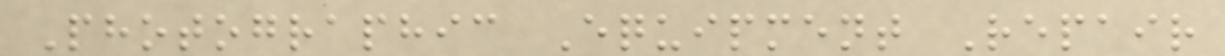Photographic Equipment Repair
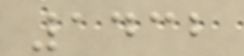1432
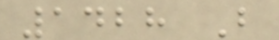1428 B
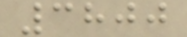3800
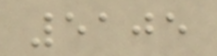5105
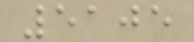5105
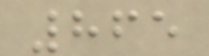865
